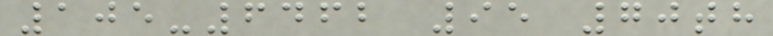105-6462 95 70th
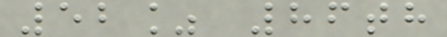52% 86th
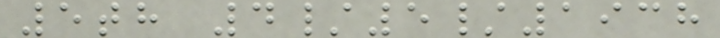5th 4/5/1938
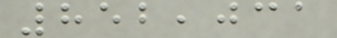852,031
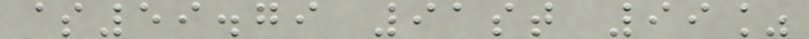$59.79 91st 99%
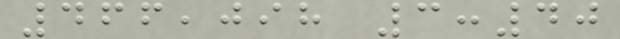466,098 3:40
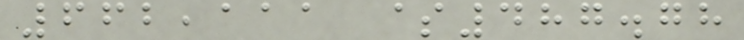662,111 $487.78
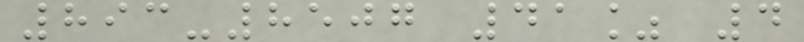893-8507 41% 4
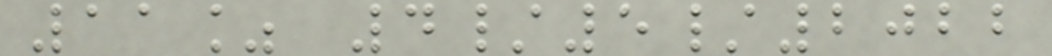11% 4/5/2022
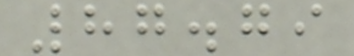87.79
